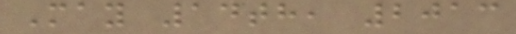May 14th, 2013
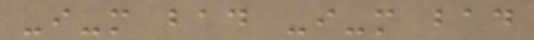-i-m bad -i-m bad
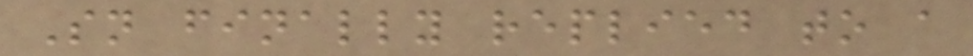Sn finally replied to a
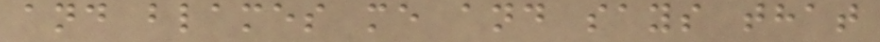and blames me and says that
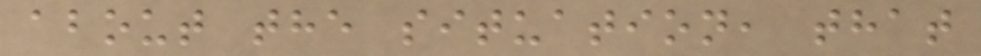about the situation, that
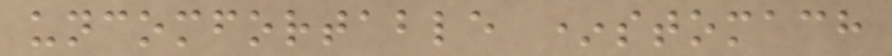uncomfortable *stomach
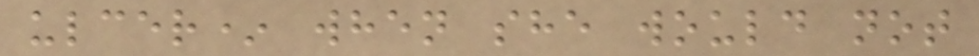ulcer* when she would not
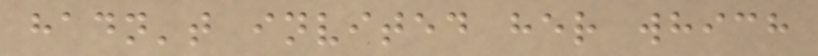hadn't invited her which
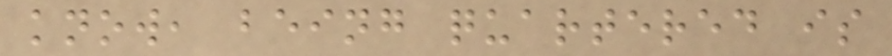know, being quartered is
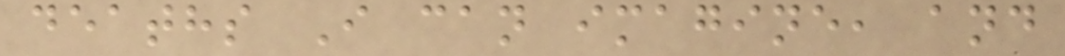deaths I can imagine, and
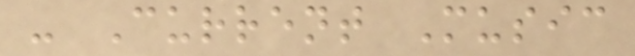- Current Music
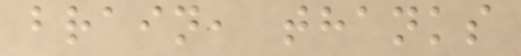brain, thanks
